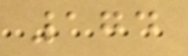174
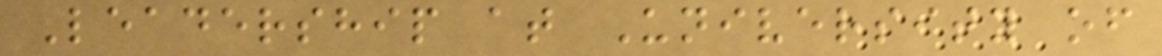Leadership at University of
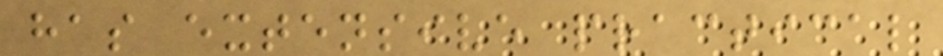has extensive practical
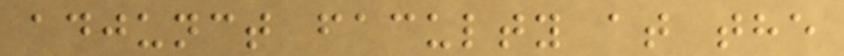adjunct faculty at the
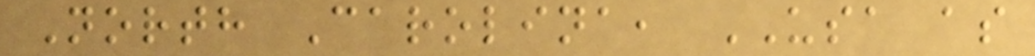North Carolina, USA as
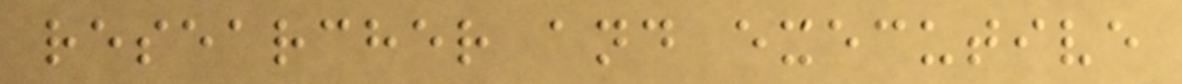researcher and executive
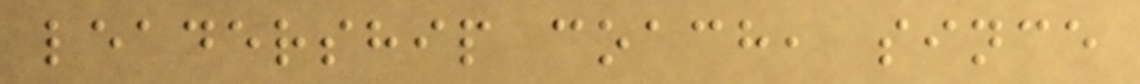leadership coach, since
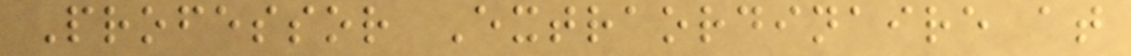Professor Extraordinaire at
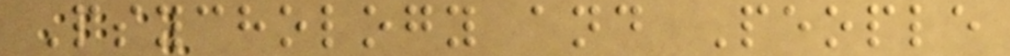Psychology and People
